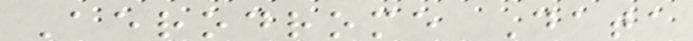Aerodrome Data
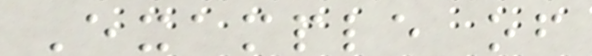Example of
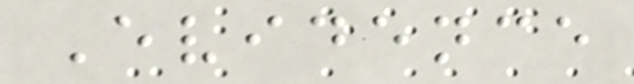Evidence
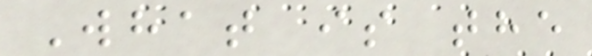What is the
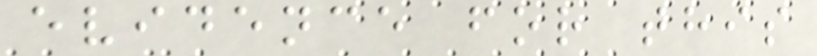evidence for this
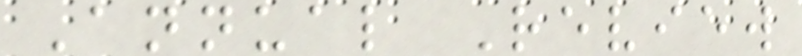Annual Review
